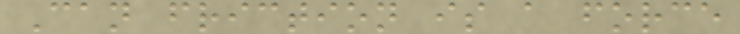Can friction is a force
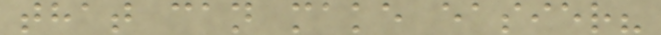that can make easier?
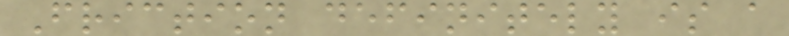Friction definitely is a
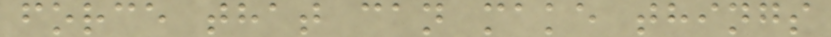force that can make things
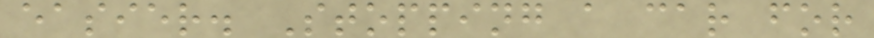easier. Stopping a car for
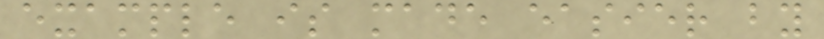example is made easier by
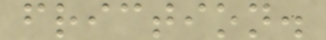friction.
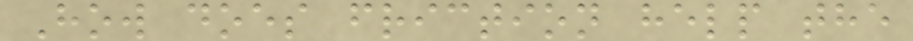How does friction help the
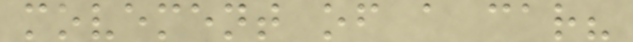movement of a car?
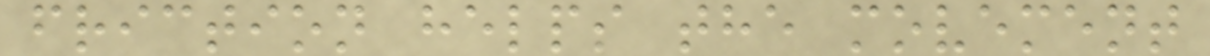friction helps the movement
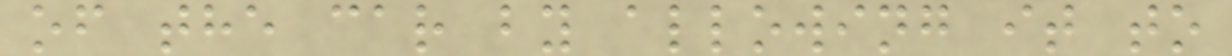of the car by allowing it to
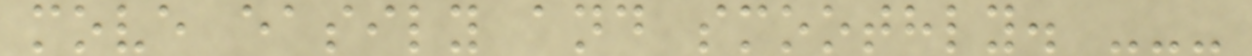move easily and smoothly. ---
